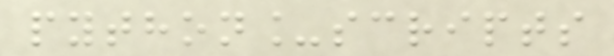python_scripts
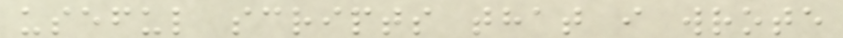useful scripts that i wrote
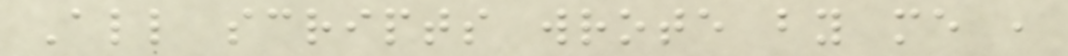All scripts wrote by me ,
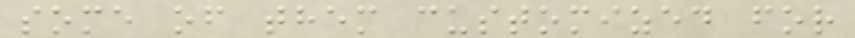some of them customized for
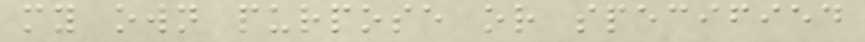my own purpose or specified
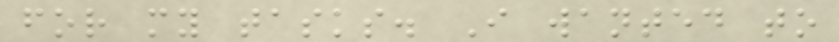for my tasks. I wanted to
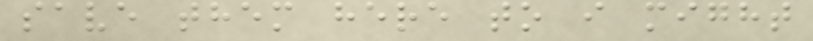save them here to i might
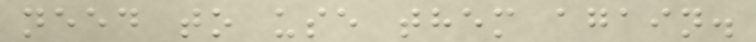need to use them again.
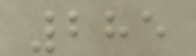285
